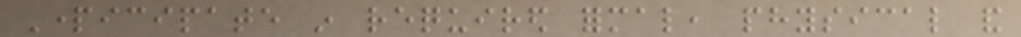Participate in required formal, physical and
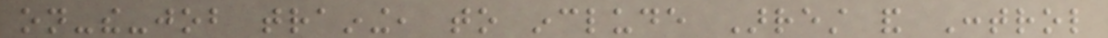on-the-job training, to include Arrest and Control
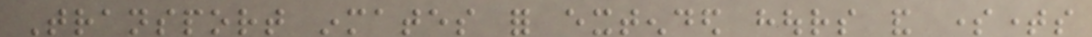Transport inmates for extended hours and sometimes
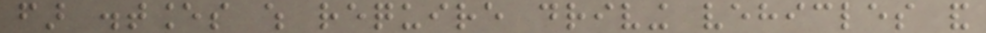far distances which require driving vehicles and
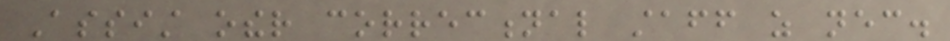Assist other correctional staff as necessary.
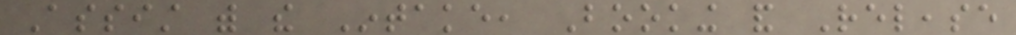Assist with the Intake, Booking and Release
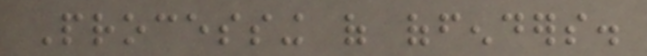Processing of offenders.
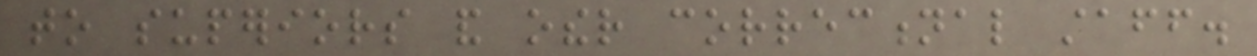to superiors and other correctional staff.
